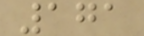171
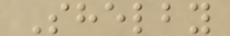Shelby
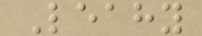Leahy
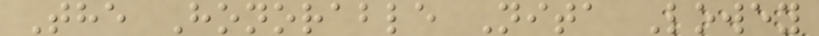The Honorable Nita Lowey
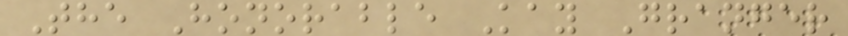The Honorable Kay Granger
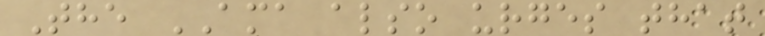The AMA also urges that
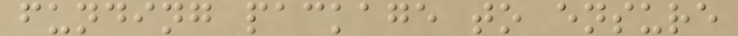funding package to ensure
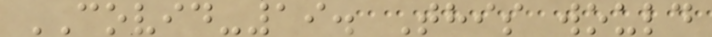COVID-19. This would
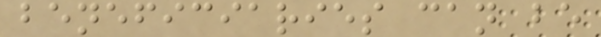beneficiaries can be
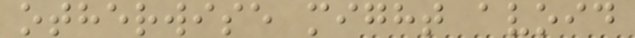otherwise might avoid
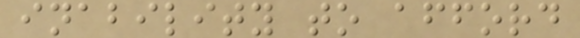inability to afford
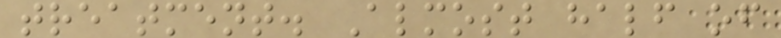treatment. Almost half of
